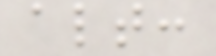alt:
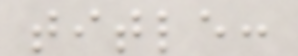title:
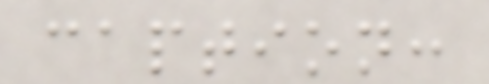caption:
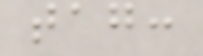tag:
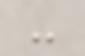-
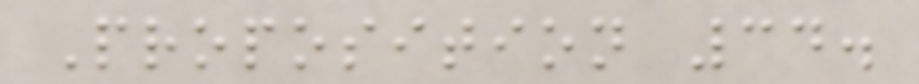Proposition 34.
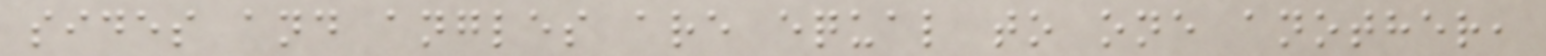sides and angles are equal to one another,
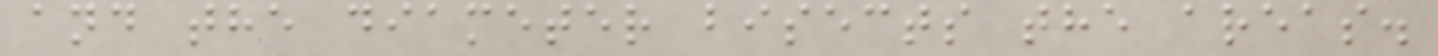and the diameter bisects the areas.
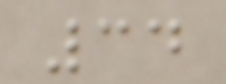34
